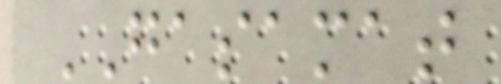GASAMAT
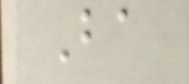Ba
